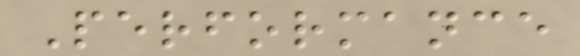Performance
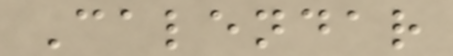Calendar
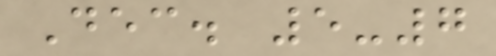Dec. 5-7
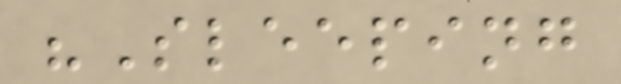"Sleeping
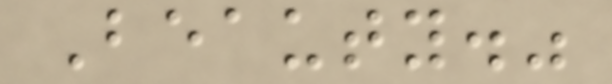Beauty."
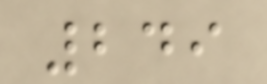249
